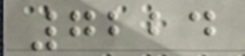7224
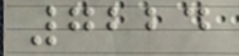7224
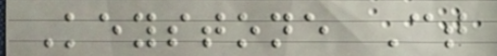Keystone Ct
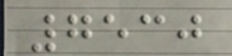7530
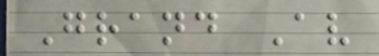Grand Av
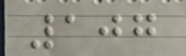107
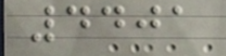4401
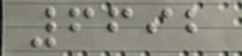6692
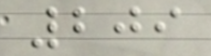209
